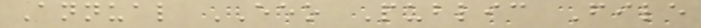Annual EEO Public File
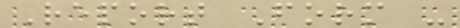Report Form -
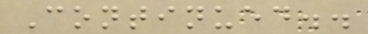Continued..
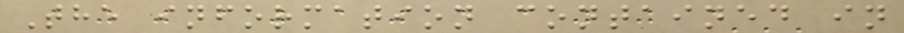The information contained in
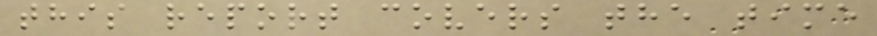this report covers the time
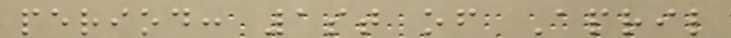period: 1st of April
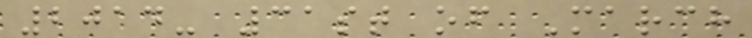2014- 31st of March
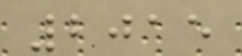2015
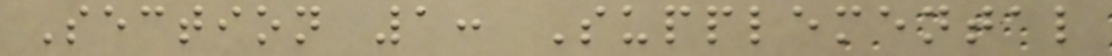Section 1: Supplemental
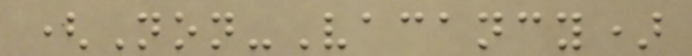(Non-Vacancy)
